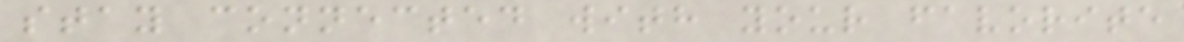stay connected with your favorite
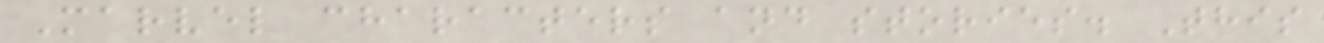Marvel characters and stories. This
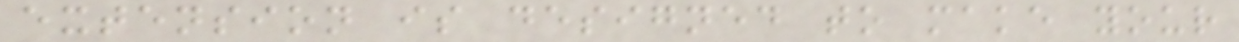extension is designed to make your
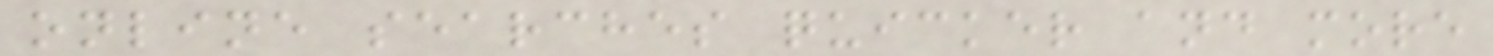online searches quicker and more
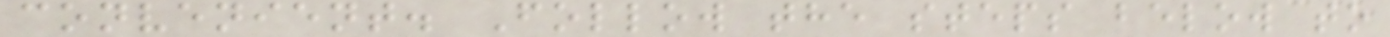convenient. Follow the steps below to
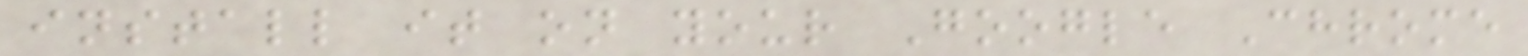install it on your Google Chrome
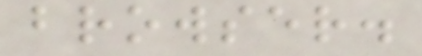browser.
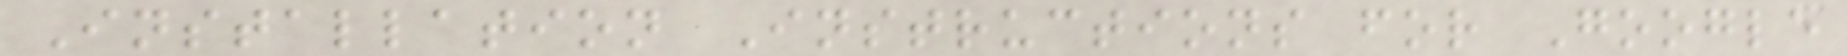Installation Instructions for Google
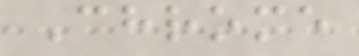Chrome
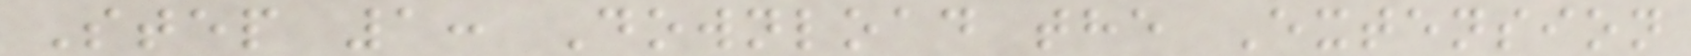Step 1: Download the Extension
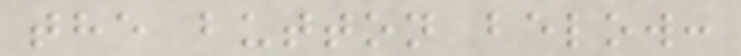the button below:
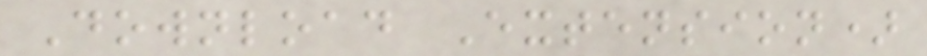Download Extension)
